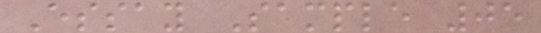Essay Sample 05
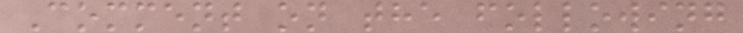Comment on the following
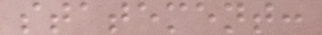statement:
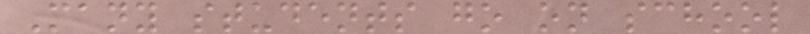Many students go on school
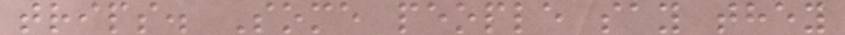trips. Some people say they
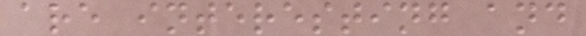are interesting and
